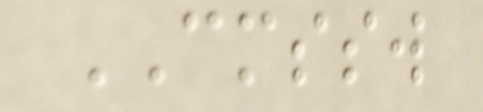CMSSW
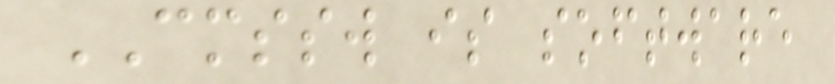CMSSW is software
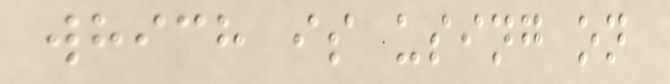which is using on
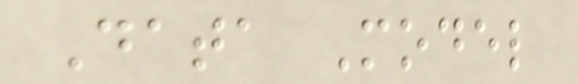Data Model
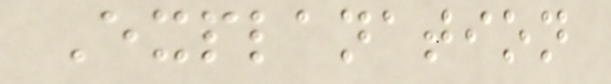Explanation
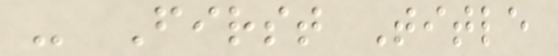- First Title
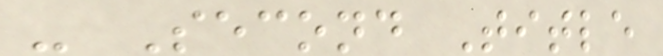- Second Title
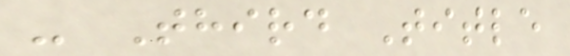- Third Title
